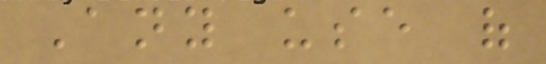Any use of
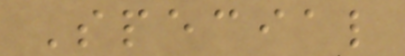Special
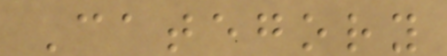Category
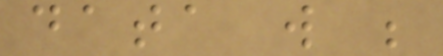data will be
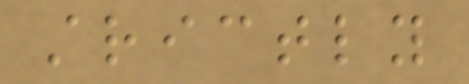strictly
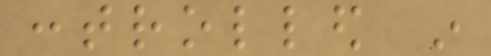controlled in
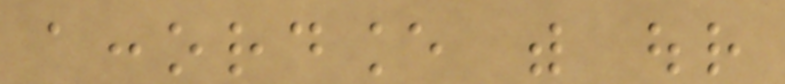accordance with our
